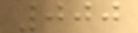000
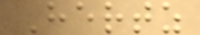Hertz
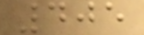405
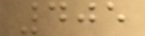405
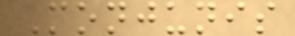Monjunis
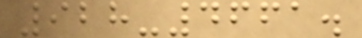928-4661.
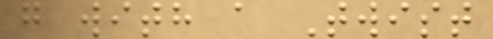g with a Twist
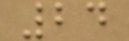24
